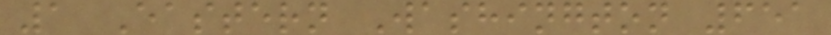1 Eastern Washington 651
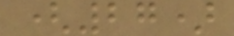(27)
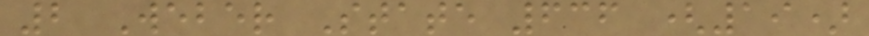2 Weber State 636 (19)
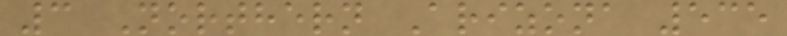3 Northern Arizona 535
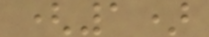(1)
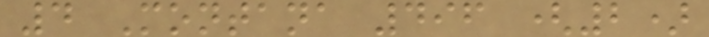4 Montana 496 (2)
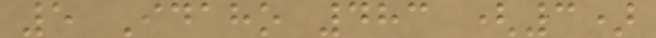5 Idaho 483 (3)
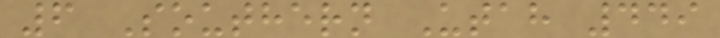6 Southern Utah 449
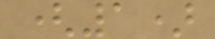(1)
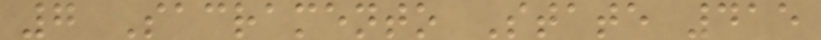7 Sacramento State 415
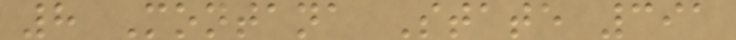8 Montana State 391
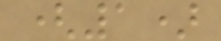(1)
